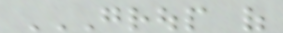GROUP OF
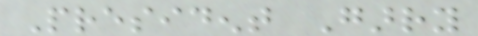President Garry
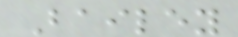Bailey
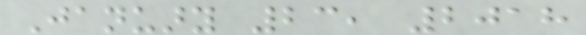January 23, 2018
